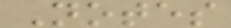Notes
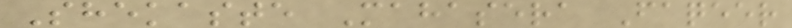Shekaste Mahasera Faqeer
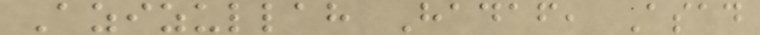Azizullah Hadaf, Asad
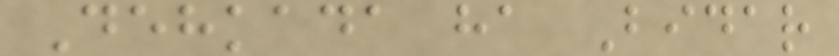Dehkada ha Bidar
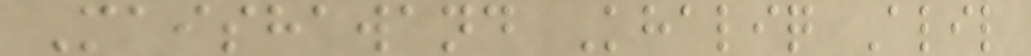Maishawand Khaliq Alil
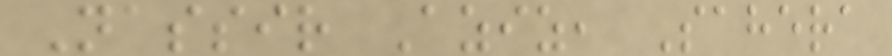Nassir Aziz, Sahera
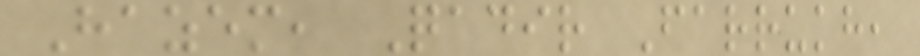Hazem, Qadir Farrukh,
